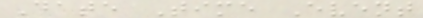Date Time Event
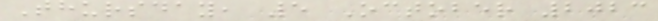Thursday, 5 October 2023
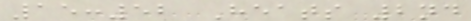15:52 Heats 2nd
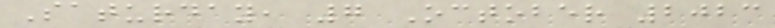Saturday, 7 October 2023
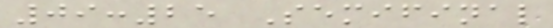09:25 Semifinal
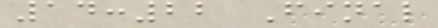14:22 Final
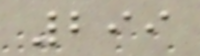299
